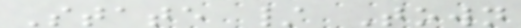State / Town
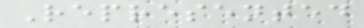Represented
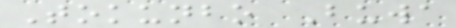Tokunbo Buwa
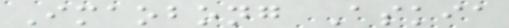Imaobong Askia
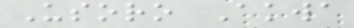Usoro Akwa
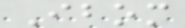Ibom
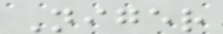Niger
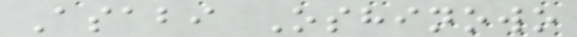Asabi Oshinowo
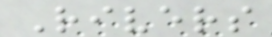Rivers
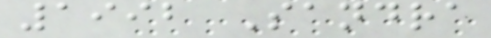1992 Sandra
